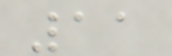11
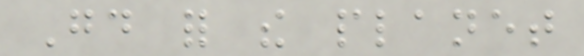Good for the planet
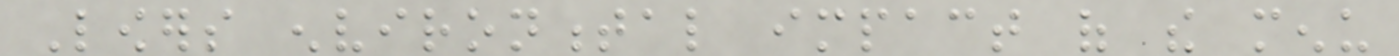Lowers environmental impact of the menu
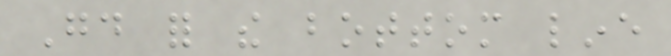Good for the bottom line
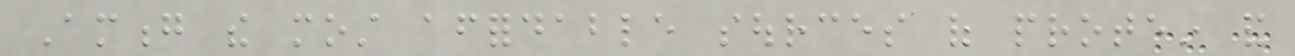Among the most affordable sources of protein and
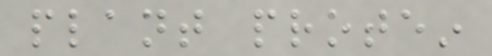plant protein
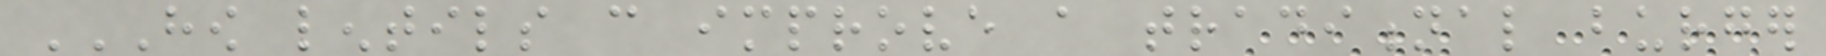HOW LENTILS CAN IMPROVE A TRADITIONAL BURGER
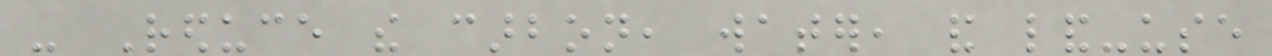- Reduce the carbon, water, and land-use
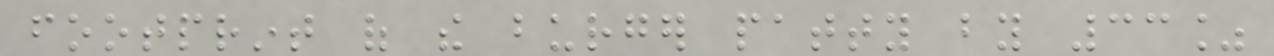footprint of the burger patty by 33%
